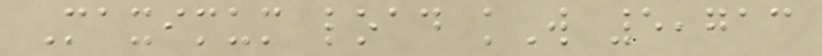Maximum load kW 5,713
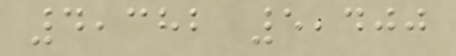4,382 5,400
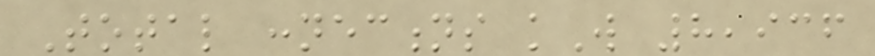Total connections kW 8,936
